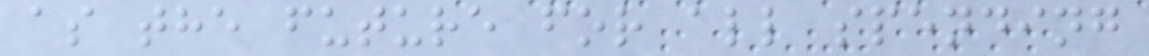as the future for all spending
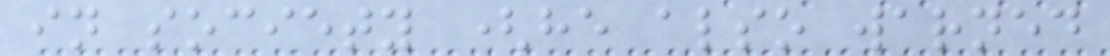in society (he also warned
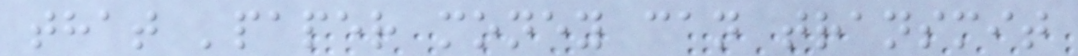that 'paper money can transmit
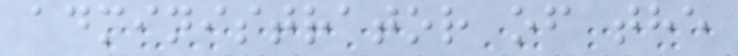administrator of the
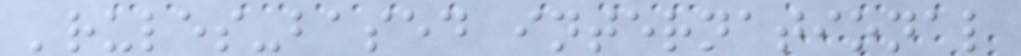'rules-based international
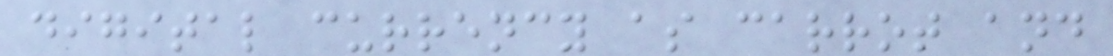digital currency as carrot and
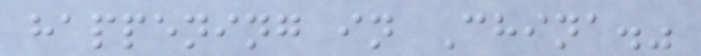happening in China."
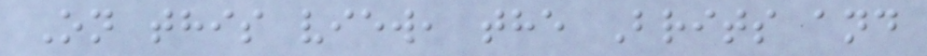On this view, the Brits and
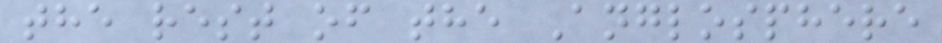the rest of the Anglosphere
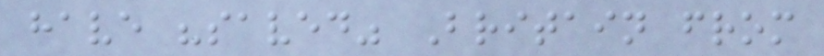have "saved" Britain from
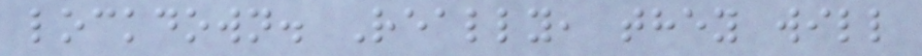lockdown. Really, they will
